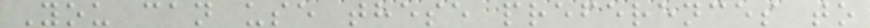You can use these preferences to
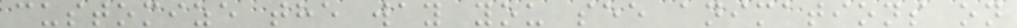customize the way you see animations on
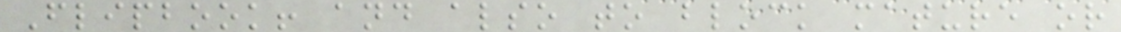Flipbook! and also to block mature or
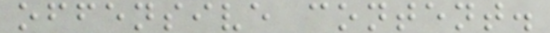offensive content.
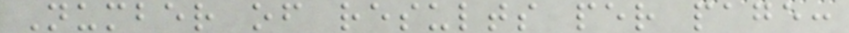Number of results per page:
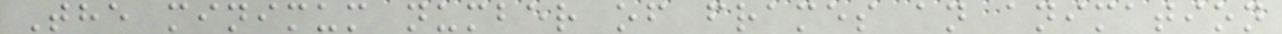The minimum number of frames an animation
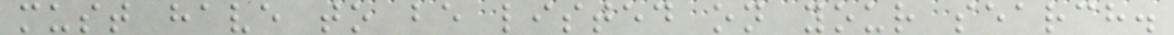must have to be listed on your search.
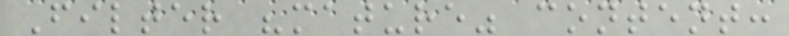Filter "mature" content:
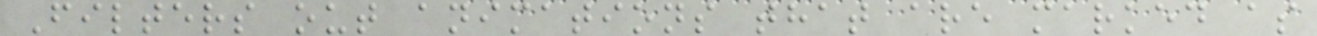Filters out animations that are marked as
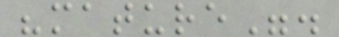"mature".
